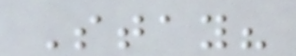Stay?
